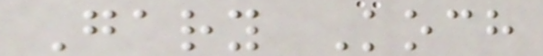Gary Koch
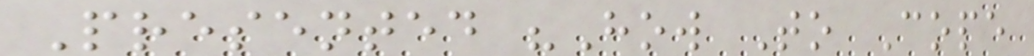Presented "How To Cope
